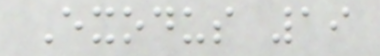Exodus 19
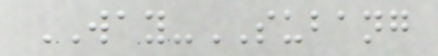WAY-SUBANG
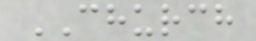CHURCH
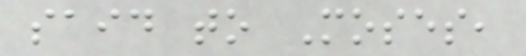said to Moses,
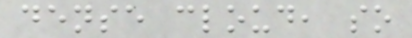dense cloud, so
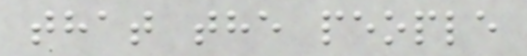that the people
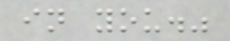in you."
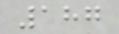187
